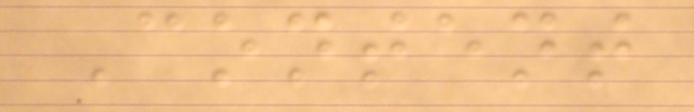Content
